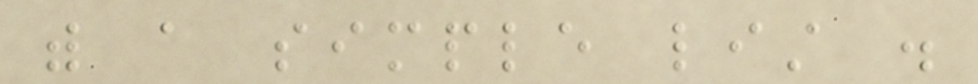with a simple list .
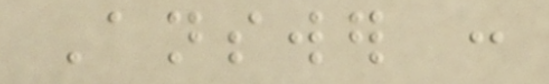Answer :
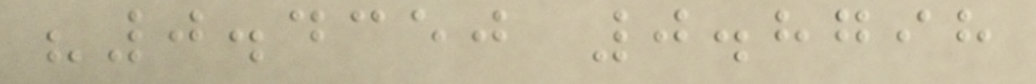"0.4350 0.8798
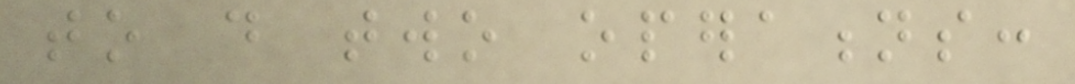to do two operations:
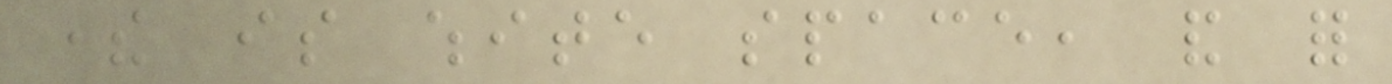there is white space, and for
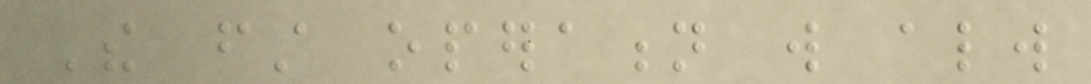The first operation will always
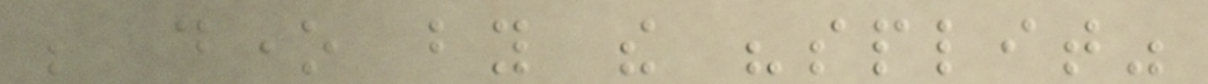be done by the "split"
